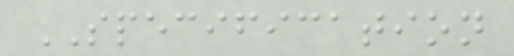SPECIFICATION
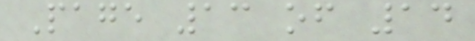Page 13 of 14
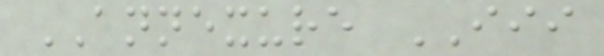ANNEXURE III
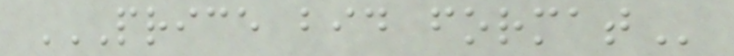PRICE BID FORMAT
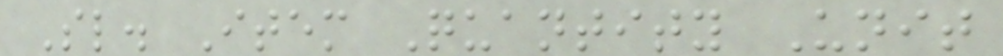Sl. Item Quantity Unit
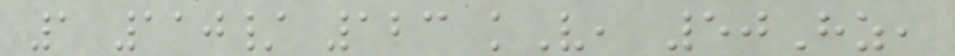1 110/ 123 kV, 50Hz,
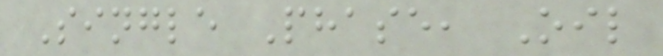Single Phase, Oil
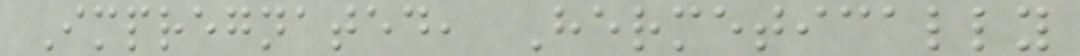Impregnated, Hermetically
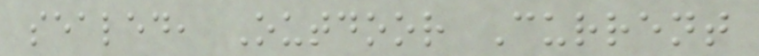sealed, Outdoor Current
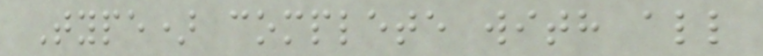Type) complete with all
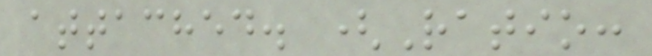attached. (Ratio:
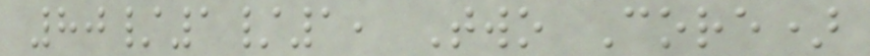80/1/1, Two Core)
